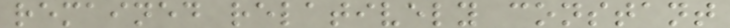remained relatively constant
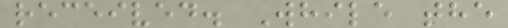received. While the
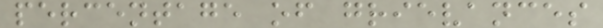percentage of grievances
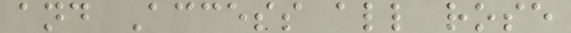and Access all rose
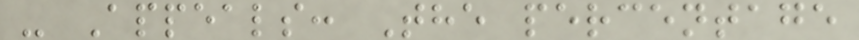- Appeals: The percentage
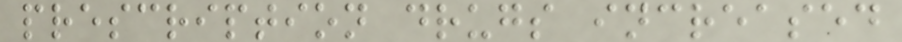prescription drugs increased
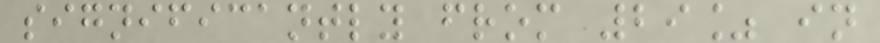significantly from 29% in
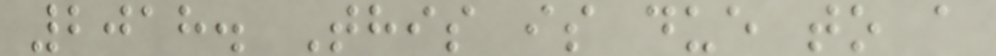2018. This is due to a
